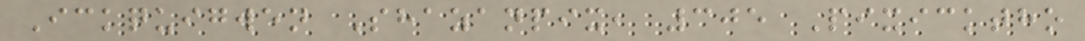Ickquigwen Shazanpix, 305 Pixicktho
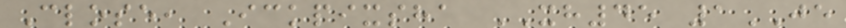Close, Ickpixsha XH45 1JE
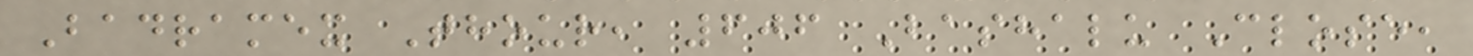Badramex Thour, 606 Bashalu Close,
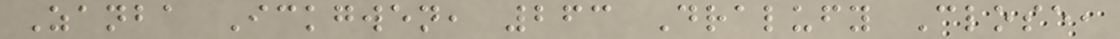Zanba Ickgwen, 263 Dralufy Close,
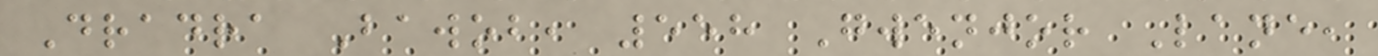Dradra Bawob, 558 Gwenjor Lane,
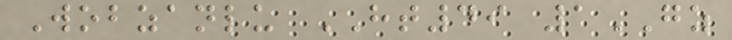Wobzanlu HT49 1GZ
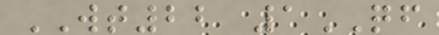WT22 1QF
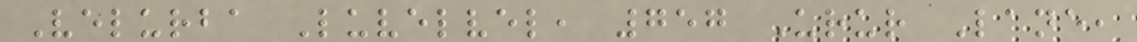Velurba Luvelvel, 757 Urur Lane,
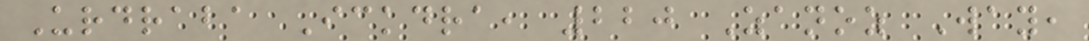Urdraba Ickdra, 220 Zanoz Way,
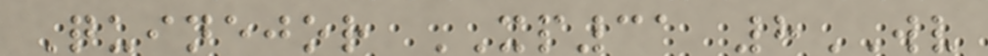Quinejor XP31 8WV
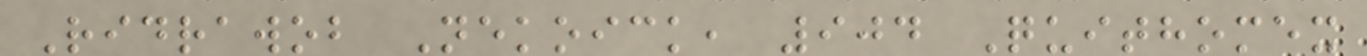Ridrawob Nekoick, 904 Quithomex
